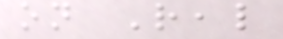on Real
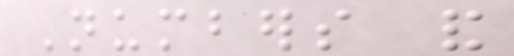Numbers and
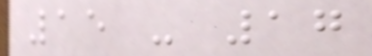15 - 17
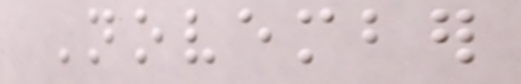November
